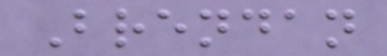Brendan
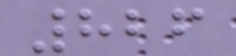826
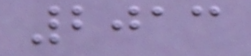2013
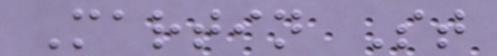Martin St
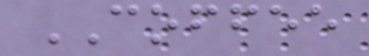COFFEE
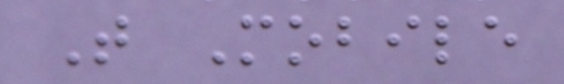T Mobile
